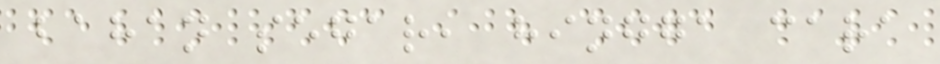bahan segar, hingga cara
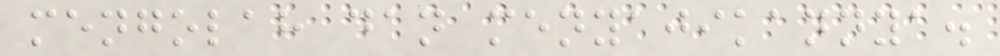mengolah dan menyajikannya.
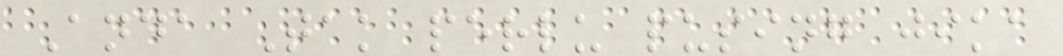Anda Tak perlu pusing jika
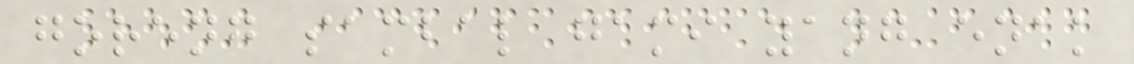goreng sambal gami yang enak
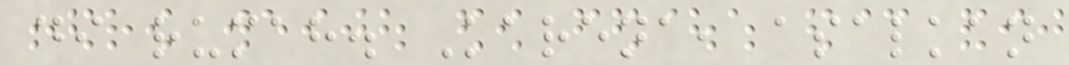di rumah. Karena, asalkan
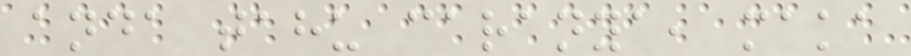anda tahu caranya, maka
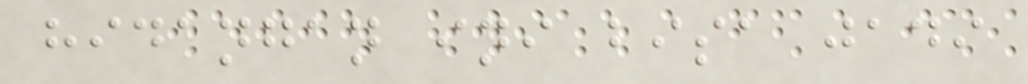hidangan ini bisa jadi
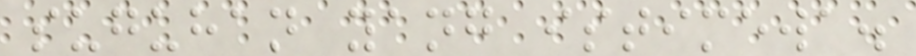suguhan yang istimewa.
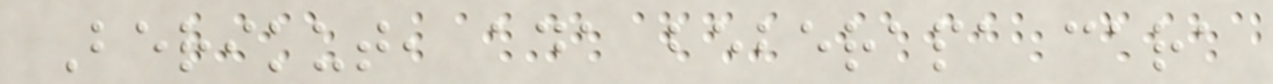Berikut, ada beberapa cara
